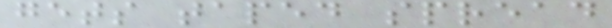gets taped spread
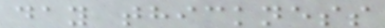day thickness
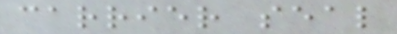carrier seal
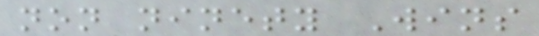non ninety Wins
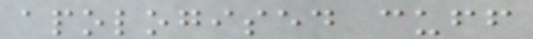apologised cuff
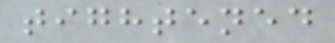tightened
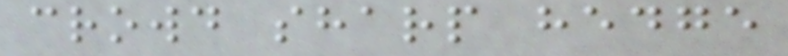crowd sharp hedge
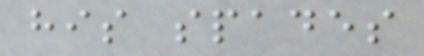his spades
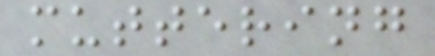muttering
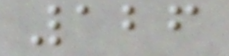126
